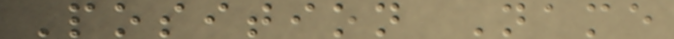Position Name
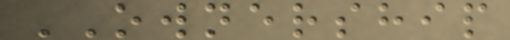OWNERSHIP
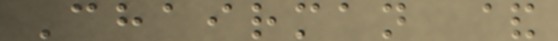Chairman &
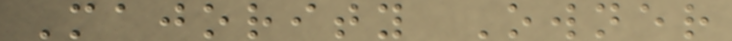Majority Owner
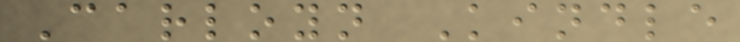Carloyn Kindle
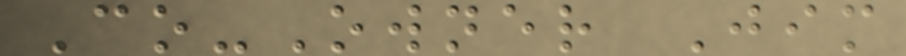Co-Owner Jim
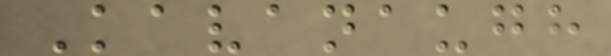Kavanaugh
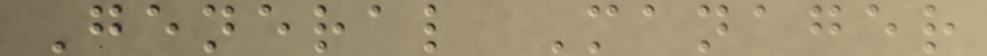General Manager
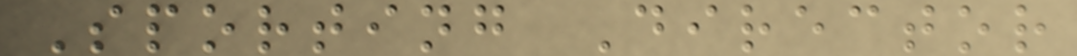Sporting Director
